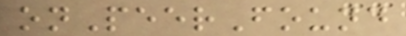onPeerFound
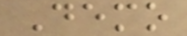Demo
